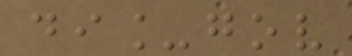di_gov
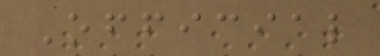Official
